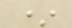*
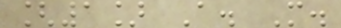[1] A. M.
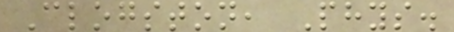Clogston, Phys.
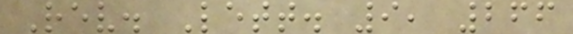Rev. Lett. 9, 266
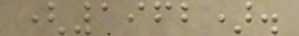(1962).
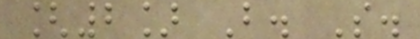[2] B. S.
